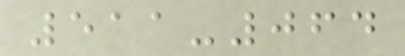511-064
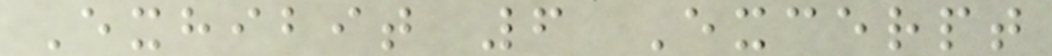Exhibit 6 Excerpt
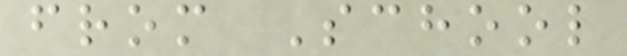from School
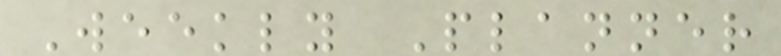Weekly Planner
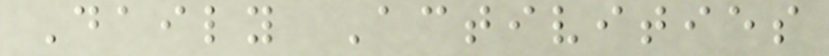Daily Activities
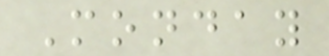Monday
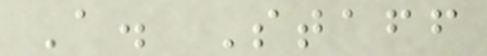A. Staff
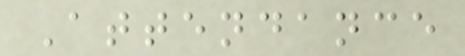Attendance
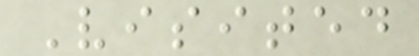Visited
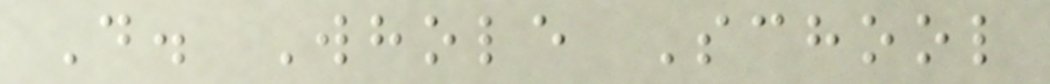D. Whole School
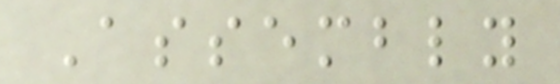Assembly
